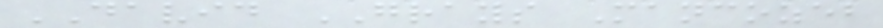DAVID GRAYS Mancozeb
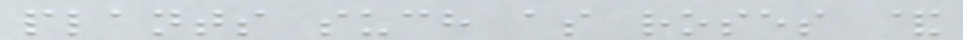plants such as roses &
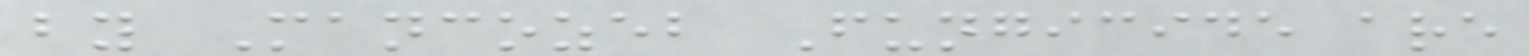by Mancozeb Fungicide are
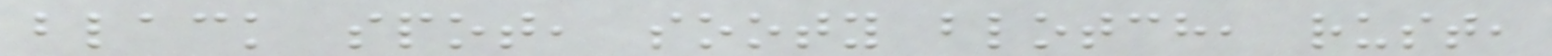black spot, sooty blotch, rust,
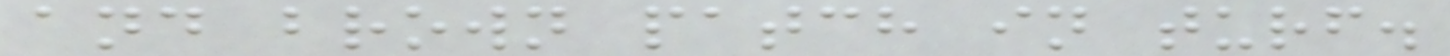and brown patch in turf.
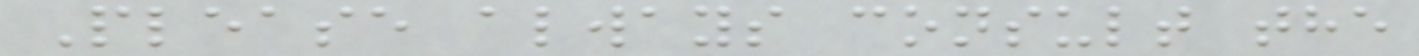Please always consult the
